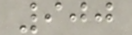900
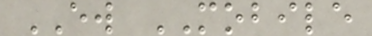EW MOBILE
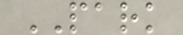PARK
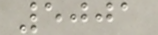5001
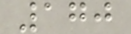170
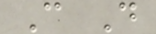C D
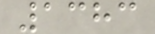1383
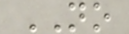NO
